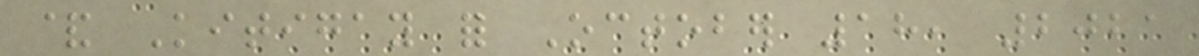& Kitigay for October 18, 2021
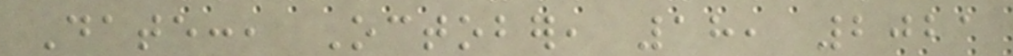Date:, October, 18, 2021
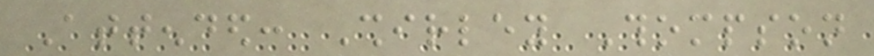Attended: Shirley Thompson
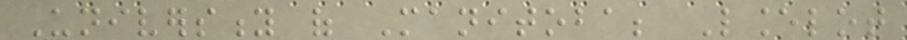University of Manitoba; Lancelot
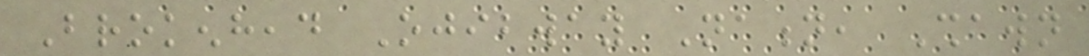Brokenhead Ojibway Nation, Shawn
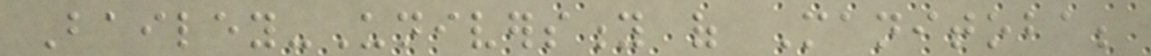Bailey-University of Manitoba;
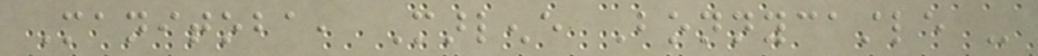Manitoba, Marlene Bonnycastle -
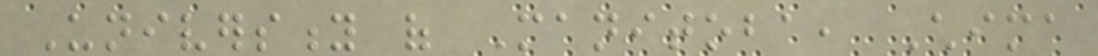University of Manitoba, Chima
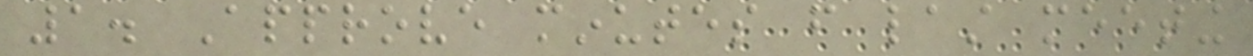1. Approve minutes from last meeting
